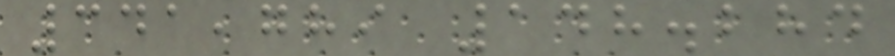341,789 148.284
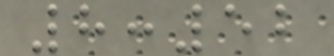8:52
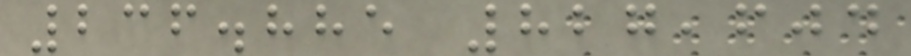236.885 827,604
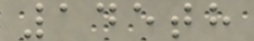145th
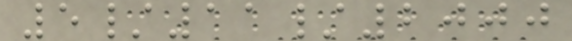5/11/2000
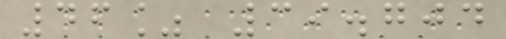46% 39.704
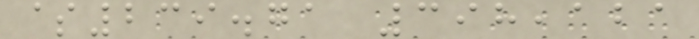$239.71 398,121
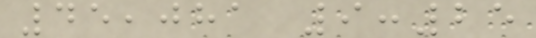45,081 9:25
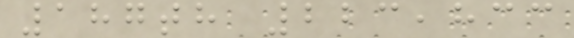187th 223,833
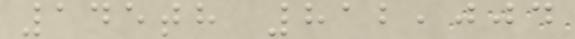145th 812,004
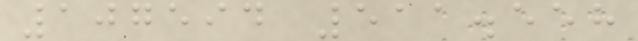107594 511.558
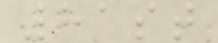81st
